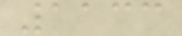1133
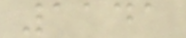1141
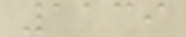1139
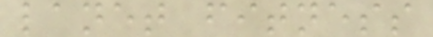lanet fitness
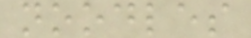noodles
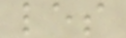les
